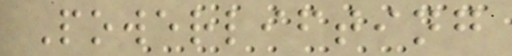Powerlifting
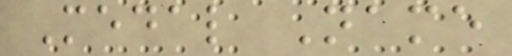Medal Name
